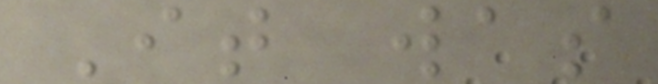It was
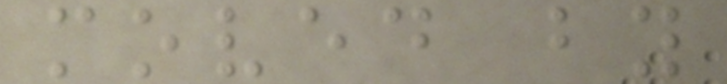moved by
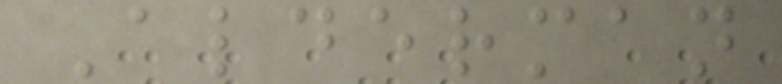Alderman
